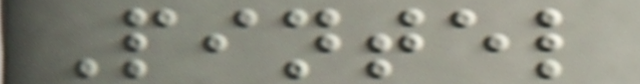Pintel
